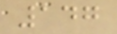147
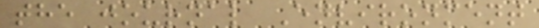the journal Environment
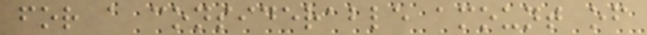for a considerable amount of
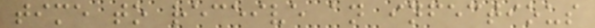time to receive an infectious
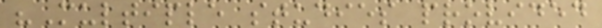"Multiple studies provided
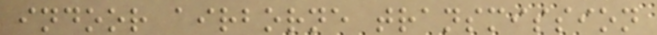indoor airborne transmission
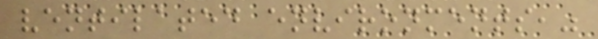ventilated environments,"
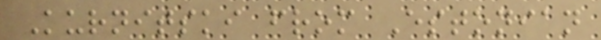Kurnitski from Estonian
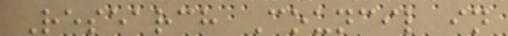Research Council in
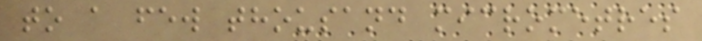to a few thousand micrometres
